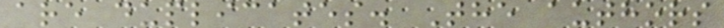are duplicates. The authors
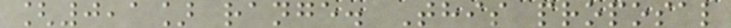[0,1] range. This proposal
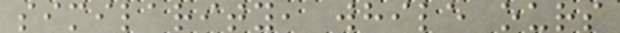similarity, while ours
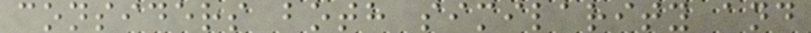considers both similarity and
